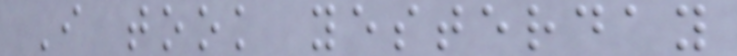I took yesterday
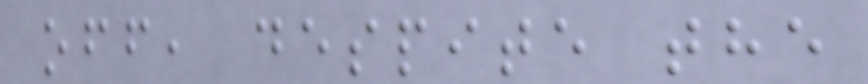off, despite the
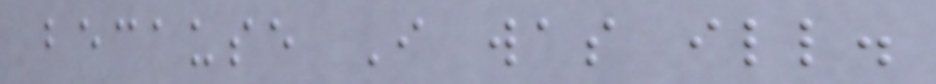because I was ill.
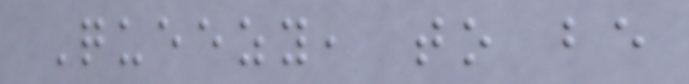Queezy, to be
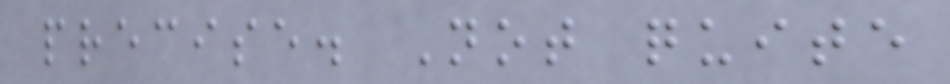precise. Not quite
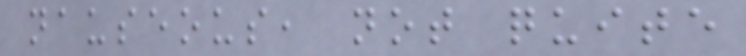nauseous, not quite
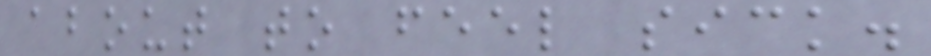about to feel sick.
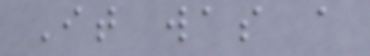It was a
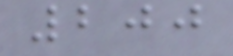200
